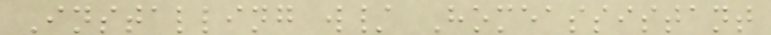Installing w/ Homeassistant
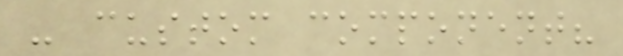- custom component?
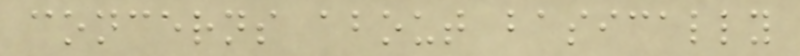concerns about basically
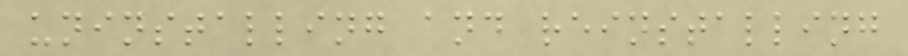uninstalling and reinstalling
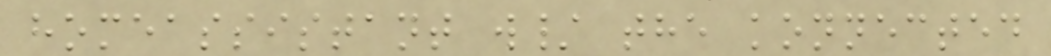homeassistant w/ the konnected
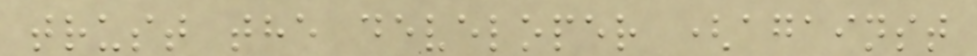trust the developer (against
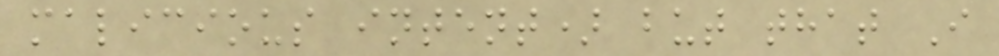malicious intent) but that I
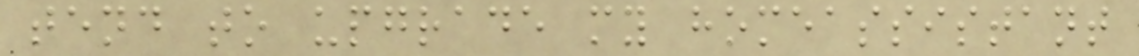tend to upgrade my homeassistant
